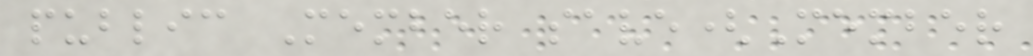public Member save(Member
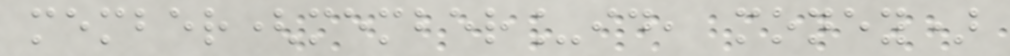member(member_id, money)
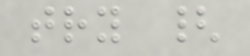try {
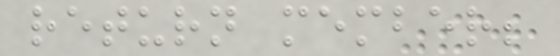return member;
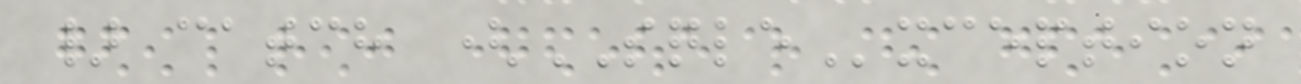} catch (SQLException
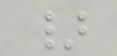}
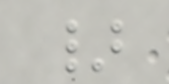}
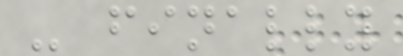- finally
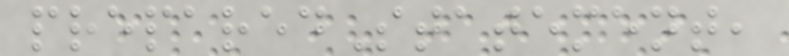preparedStatement,
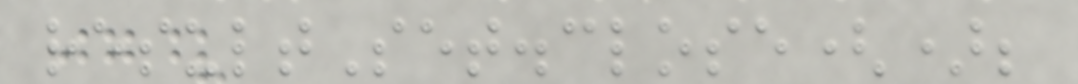resultSet.close();
